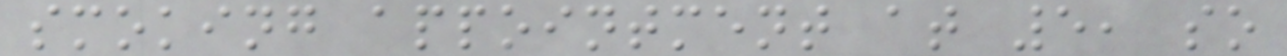smoking appointment at 5, so
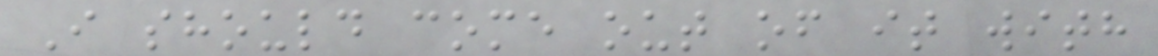I should come out of it with
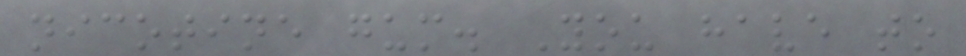nicotine gum. You have to
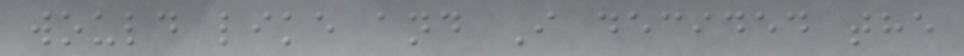would like and I decided the
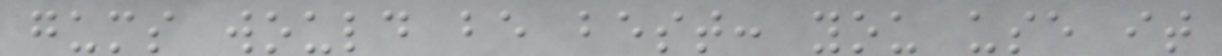gums would be best: you use it
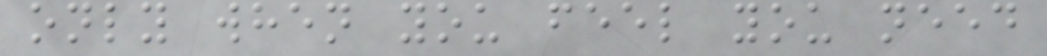only when you feel you need
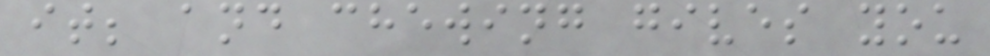it; and chewing gives you
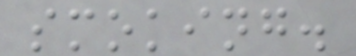smoking.
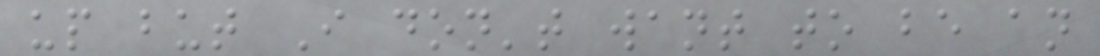up but I don't want to be an
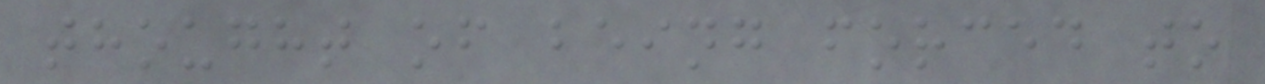thought of being forced to
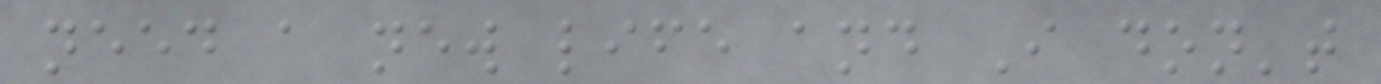need a new life and I don't
